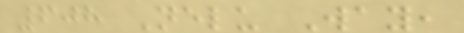608 Nelu Way,
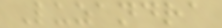Luzandra
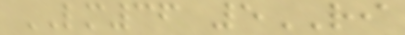LM36 5RI
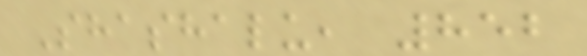Shashalu, 852
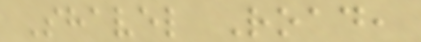Shavel Road,
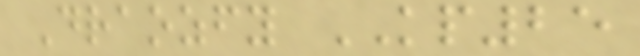Draozfy KP25
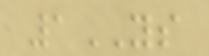1YS
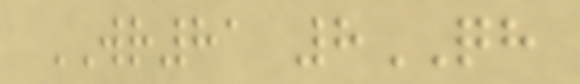WR81 8QH
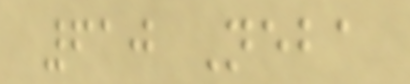610 Neba
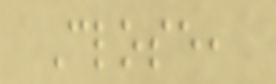Close,
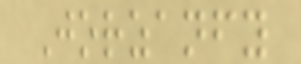Jorzanfy
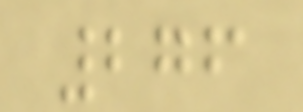276
